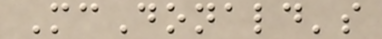McDonald's
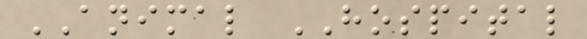ANIMAL HOSPITAL
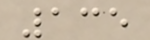135
